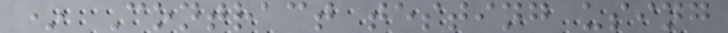* Contract testing using
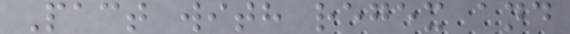Pact with regex and
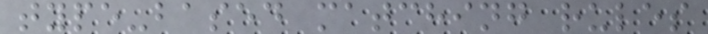type-based matching rules
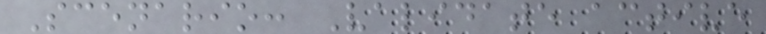Scenario: Validate active
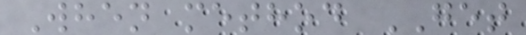When method GET
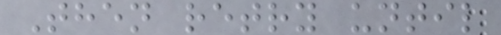Then retry until
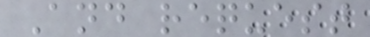And request
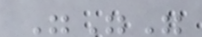"""
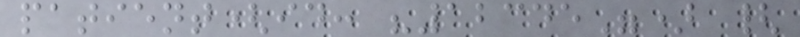patient(id: "12345") {
